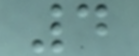4
